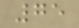75
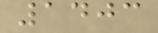1403
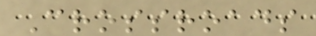Crossroads
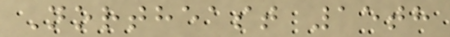Northeast 15th
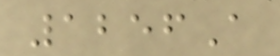1256A
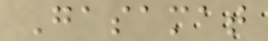Gasamat
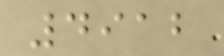4912
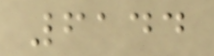6144
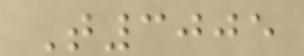T3005
